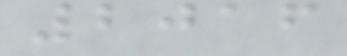2016
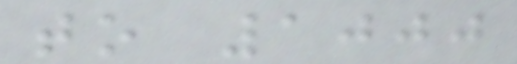to 1000
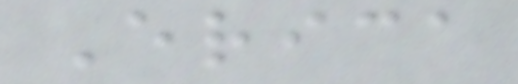Erica
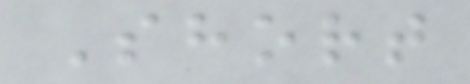Short
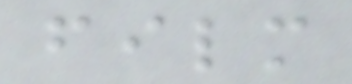film
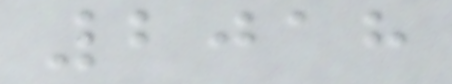2018
